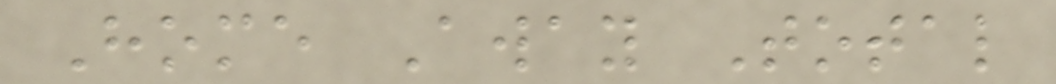Home Away Total
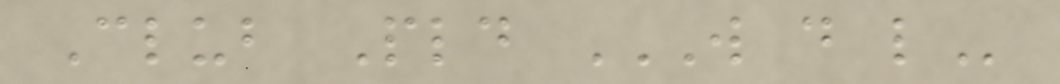Club Pld W D L
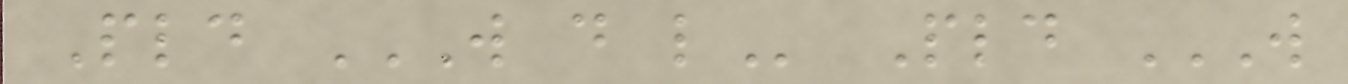Pld W D L Pld W
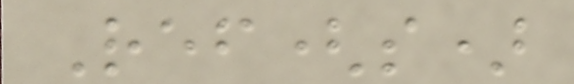Ref(s)
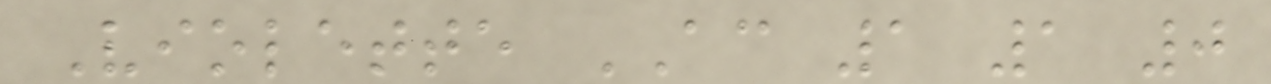Violette AC 1 1 0
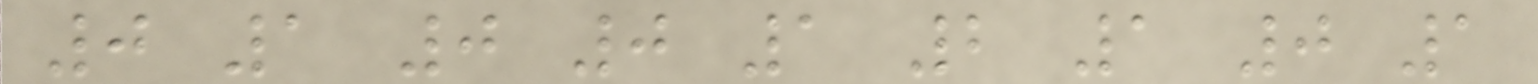0 1 0 0 1 2 1 0 1
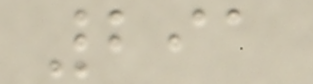291
